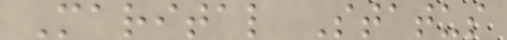Marital Status
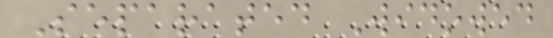Separated Widowed
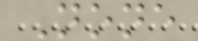None
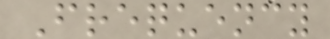Frequency
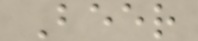Beer
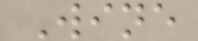Wine
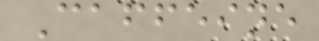Caffeine
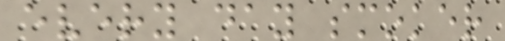every day smoker
